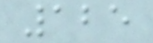125
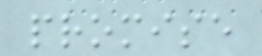promise
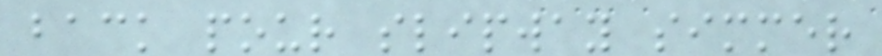back pour slipway simmer
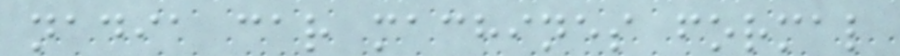nadia car machines formal
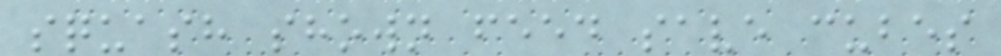squash shown feed save cubes
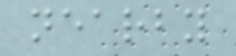nearby
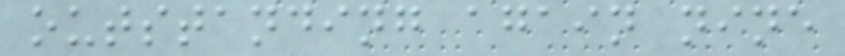outstanding again nine
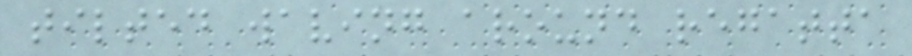tilted waving around regatta
